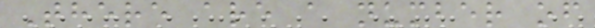There are a number of
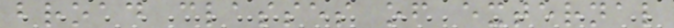broad classes of external
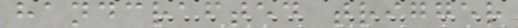handcrafted trigger
